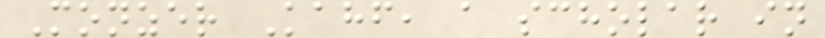Monzer Kahf, a scholar in
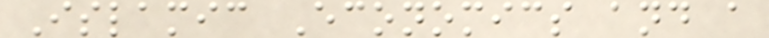Islamic Economics and a
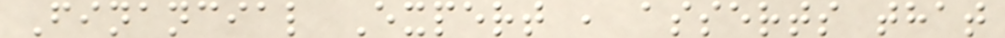Financial Expert , asserts that
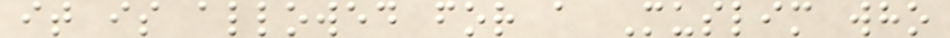it is allowed for a Muslim who
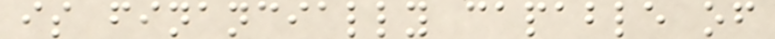is financially capable of
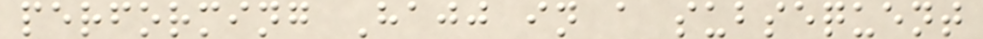performing Hajj in a subsequent
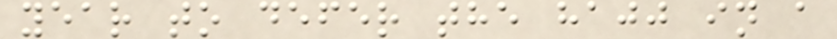year to defer the hajj in a
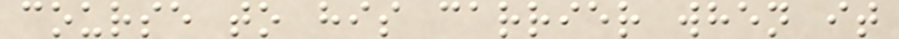course to his carrier when it
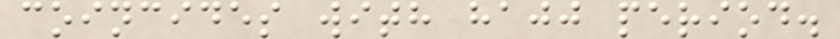coincides with hajj period.
